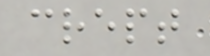crept
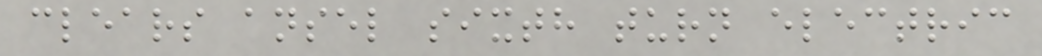clears ansel sixth turn electric
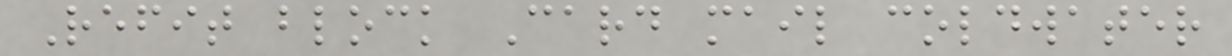Refit block Card mail coldwater
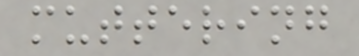muttering
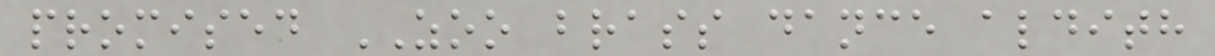promised ZOO brass dance aldith
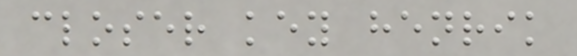closer key henrik
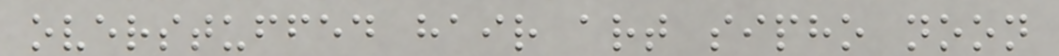overstuffed hair art sipho noon
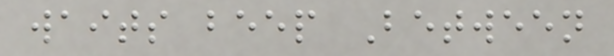waits beep Between
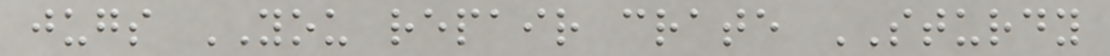jugs YOU repair crate STURDY
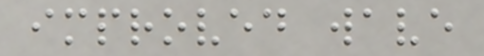improved wave
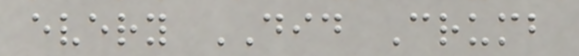every DID Crumb
